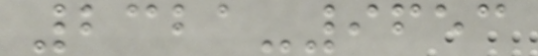2321-9653
